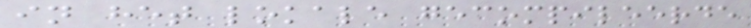in het lokale gecompileerde
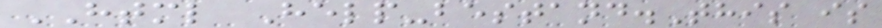HTML Help-bestand.This is
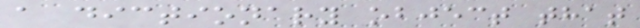a dictionary object that
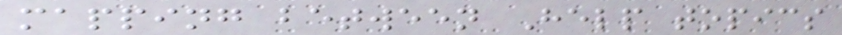mapping between Help topics
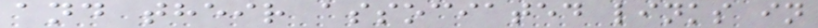and their associated links in
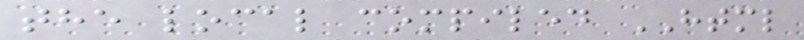the local compiled HTML
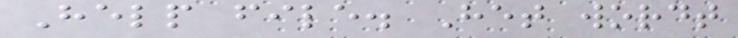Help file. Het wordt
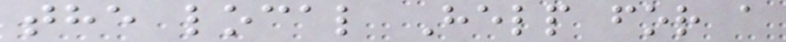the local Help for a
